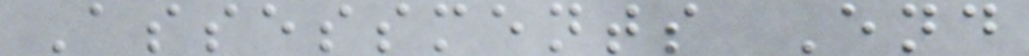Assessments End
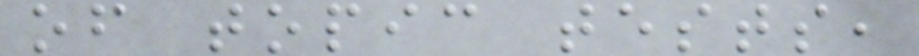of topic tests,
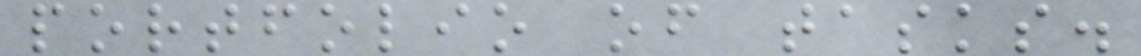portfolio of tasks.
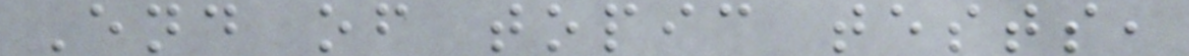End of topic tests,
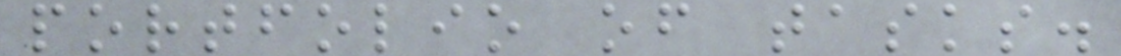portfolio of tasks.
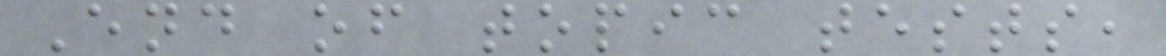End of topic tests,
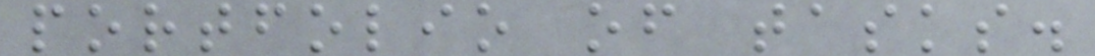portfolio of tasks.
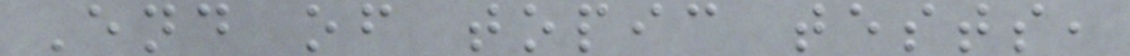End of topic tests,
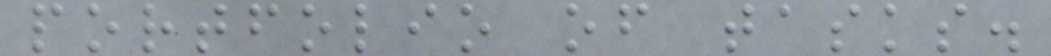portfolio of tasks.
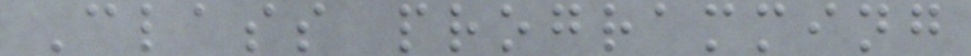Class programming
